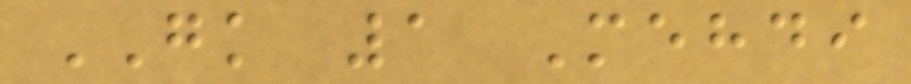GK 1 Mehdi
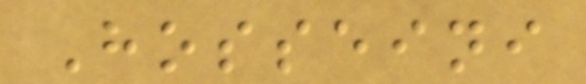Hosseini
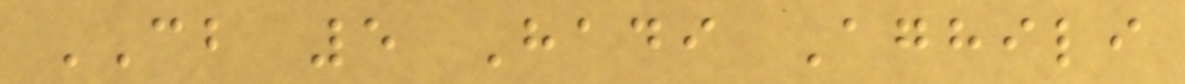CB 5 Hadi Aghili
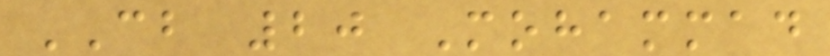CB 20 Mohammad
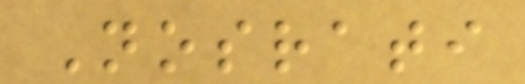Nosrati
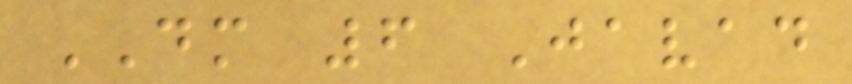DM 6 Javad
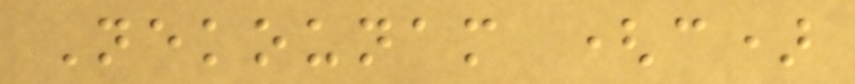Nekounam (c)
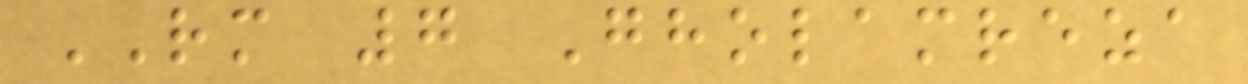RM 7 Gholamreza
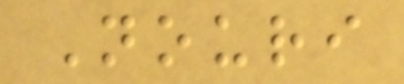Nouri
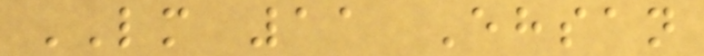LM 11 Ehsan
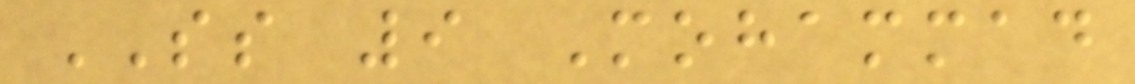SS 9 Mohammad
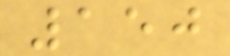150
